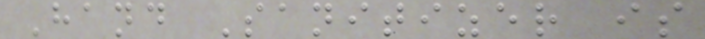Hand Sanitizer is
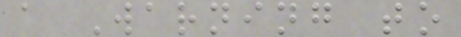a Warning to
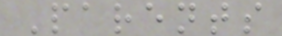Parents
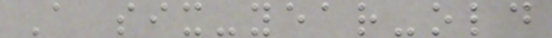A six-year-old
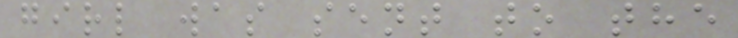girl was sent to the
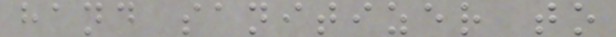hand sanitizer to
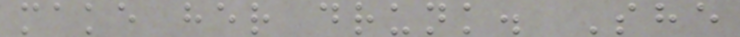make her drunk. She
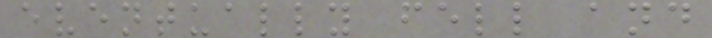eventually fell and
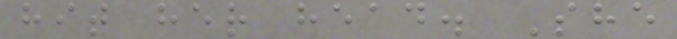hit her head. She
